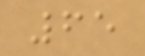65
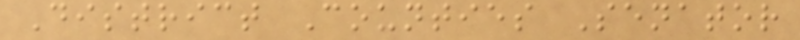District Counties Senator
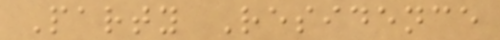Party Residence
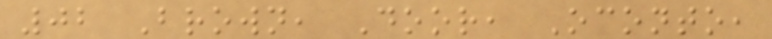02 Brown, Door, Oconto,
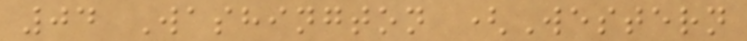04 Washington (Western
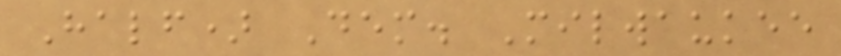Half) Dem. Milwaukee
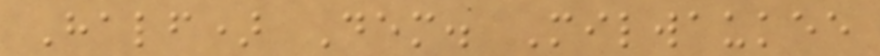Half) Dem. Milwaukee
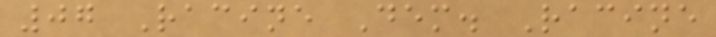07 Racine Dem. Racine
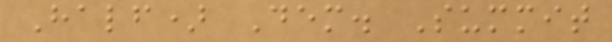Half) Dem. Summit
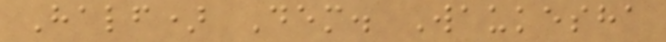Half) Dem. Waukesha
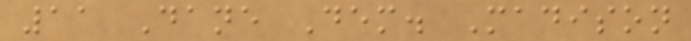11 Dane Dem. Madison
